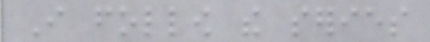I follow the series
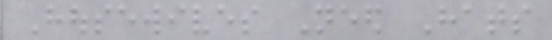Housewives Need Hats
